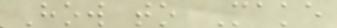How to Make
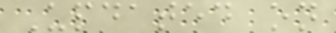Updated on
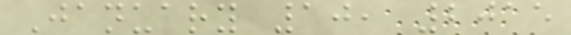January 10, 2015
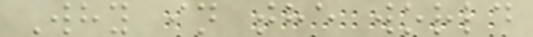Why in the world
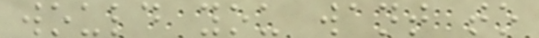would you want to
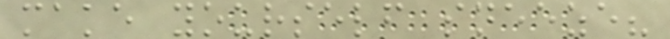make yourself sneeze?
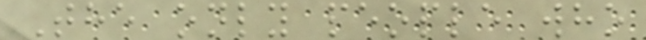The only people who
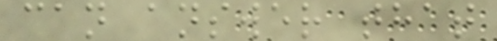can answer that
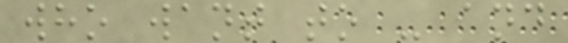who want to - and
